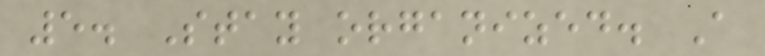5. Stay organized. A
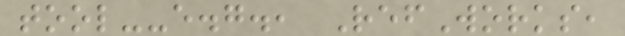tool--e.g., RefWorks,
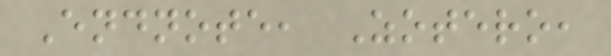Endnote, Zotero,
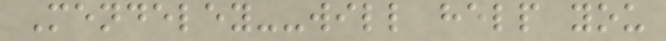Mendeley--will help you
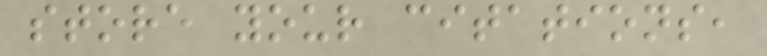store your citations,
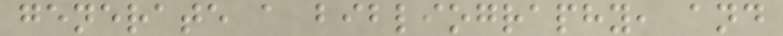generate a bibliography, and
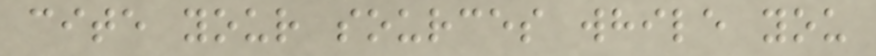cite your sources while you
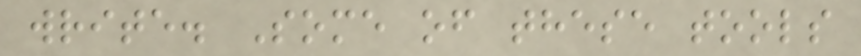write. Some of these tools
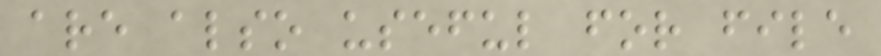are also useful for file
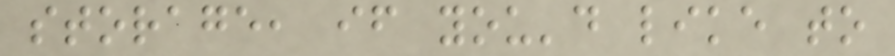storage, if you'd like to
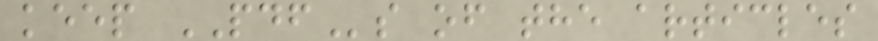keep PDFs of the articles
